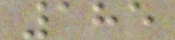185
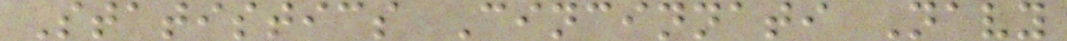Statistics Cincinnati Navy
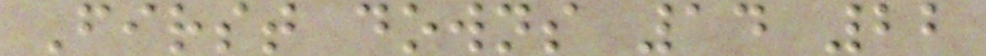First downs 14 22
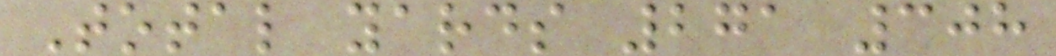Total yards 271 308
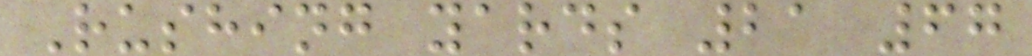Rushing yards 21 67
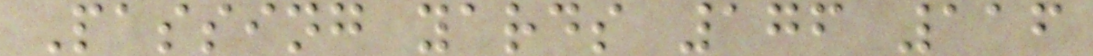Passing yards 176 116
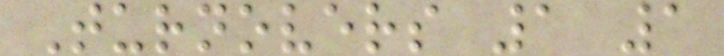Turnovers 1 1
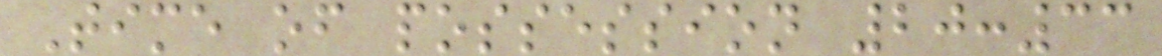Time of possession 20:33
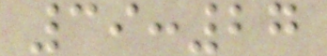39:27
